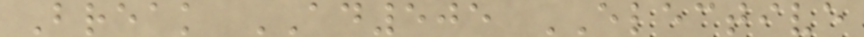Break AD505 ELECTIVE
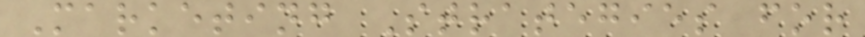Marketing Strategies for
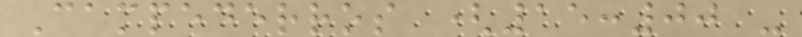Campederros (15:00 -
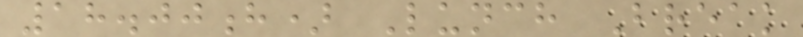18.00h) Lunch Break
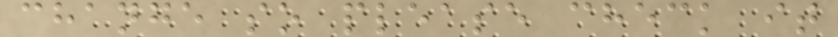change so please check it
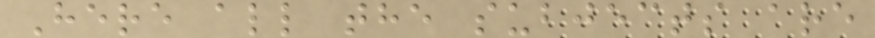Here all the subjects are
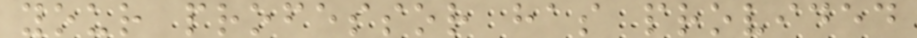your professor has provided
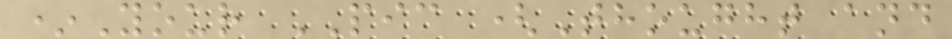*Your PIC (Thought and
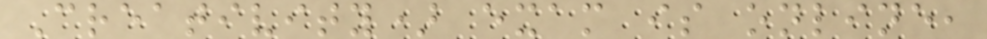Creativity) exam is online,
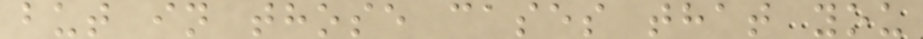but in those cases that you
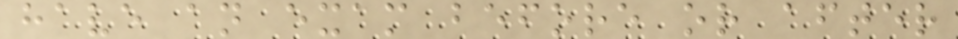have an exam before or after
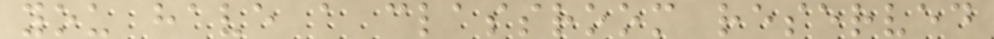you have a classroom reserved
